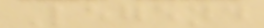Legend
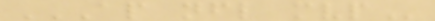AP NFL MVP
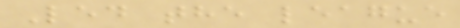Led the league
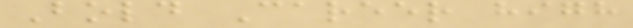Bold Career high
